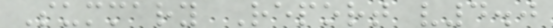Summary Report v4.0
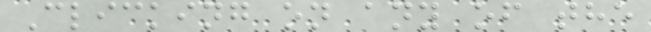Clicking on any of the
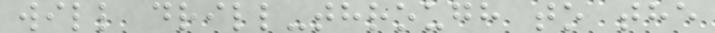will drill-through to the
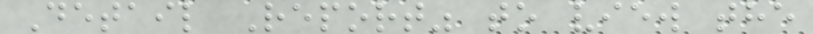Detail Report" to view the
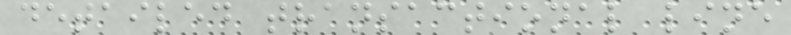detailed transactional line
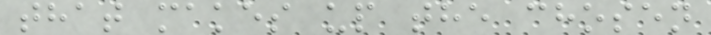that makes up the chosen
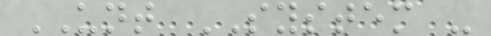UNT SYSTEM -
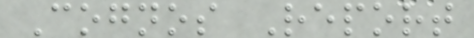Cognos Report
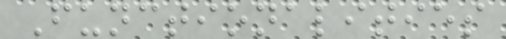Functionalities
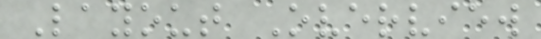Layout Overview
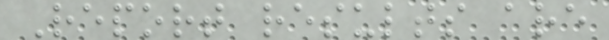Report results are
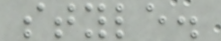style.
